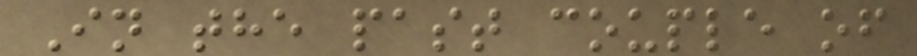In the past couple of
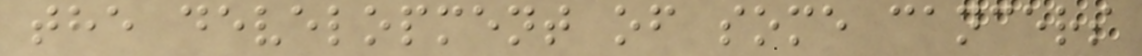the development of some cancers
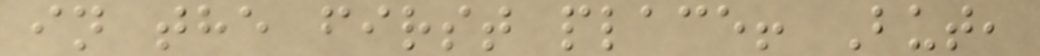in the first place! But,
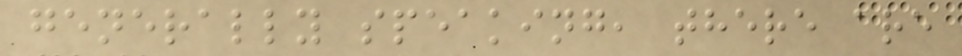generally speaking, there are
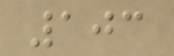103
